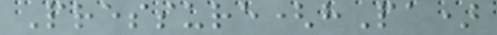Pressure(hPa)
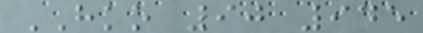HKO 90 945
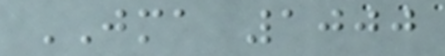JMA 1000
